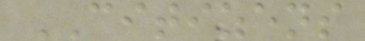CITIZENS
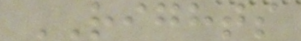RIGHTS
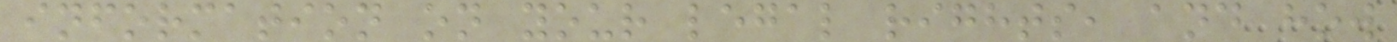information on your legal rights, and how
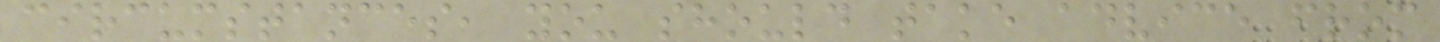circumstances, you should take advice from
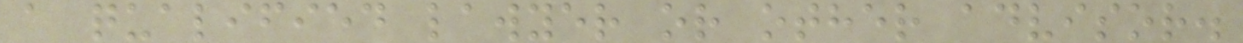a qualified lawyer or other advisor.
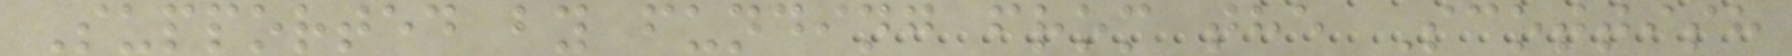Supported by funding from the Scottish
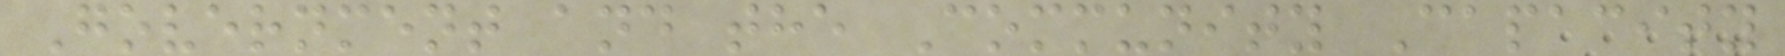Government and the Community Capacity
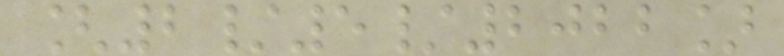[2/5/2022]
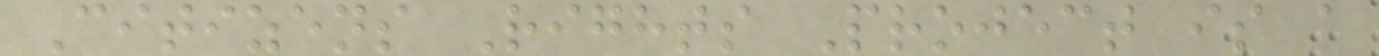Citizens Rights Project is a
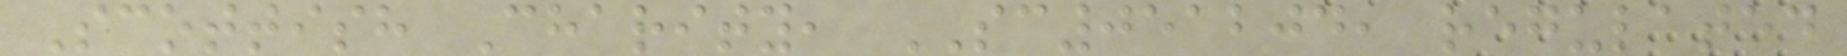Scottish Charity, SC051204, regulated
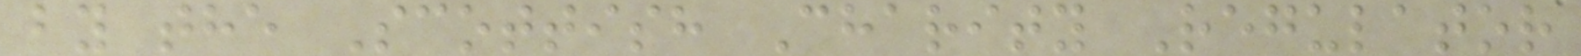by the Scottish Charity Regulator
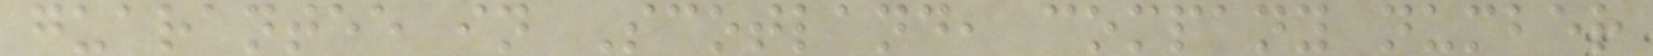guarantee in Scotland, company number
